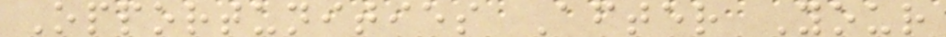Opportunities After Your
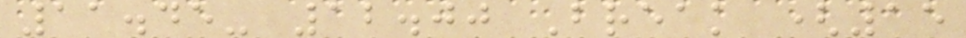11.45- 12.00 Break (15
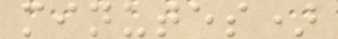minutes)
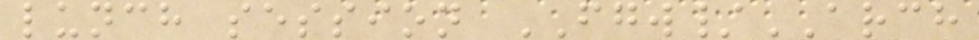lunch session FGW/ARCH
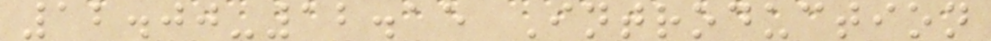12.00-12.15 Introduction
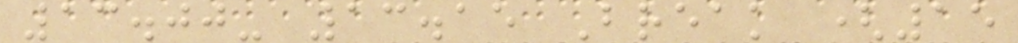13.00- 13.15 Break (15
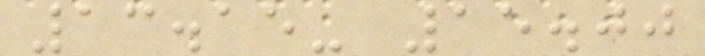13.15- 15.00
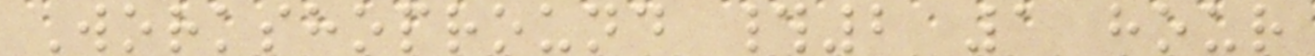Workshopround #2 1 hour
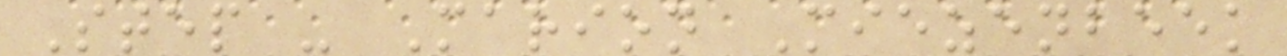Step - Marion Miezenbeek
